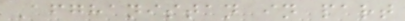Afghanistan in part
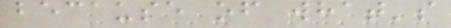because of what's
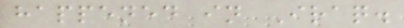happened in Iraq.
